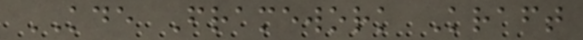KDE Framework Kraft
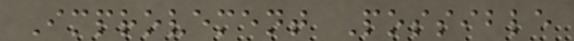Improvement Possible
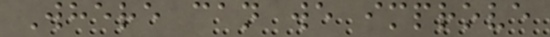Where can we improve
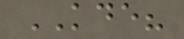KDE?
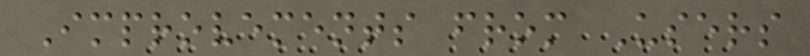Improvements from Users
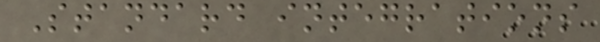Standard integrations
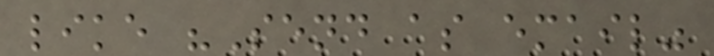like "Send as email"
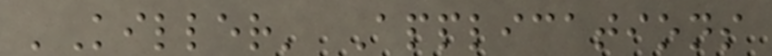'Killer' Applications
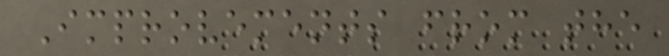Improvements from the
